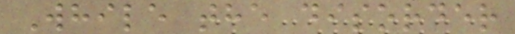While the disorder
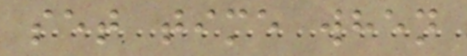set time when
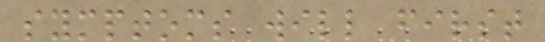symptoms will first
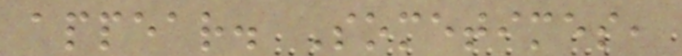appear. Sometimes,
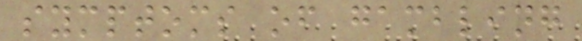symptoms of gambling
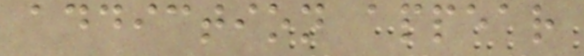addiction appear
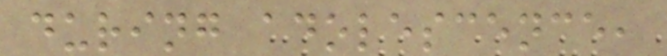during adolescence,
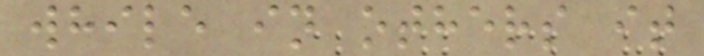while in others it
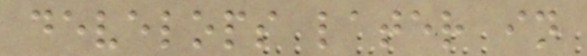develops later in
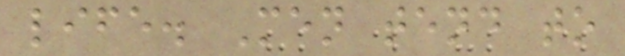life. Men tend to
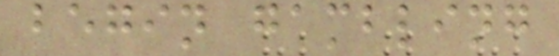begin gambling
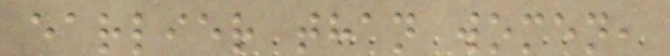earlier than women,
